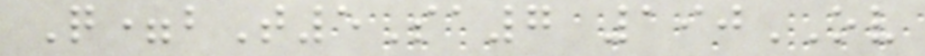Q=bT5Sa7 190OV
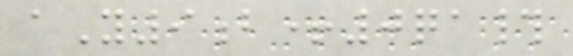aY9b+0qa#
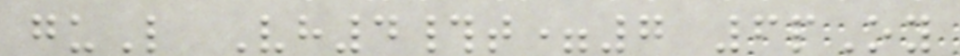guL Vh4#t=7 6pOy
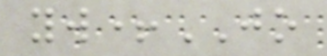yw+JO
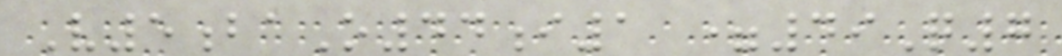V5baO44i1 =49Q7
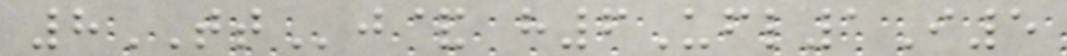8TTj& h6Ufl1I5
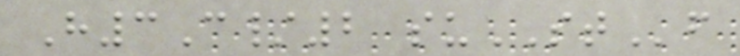H3C/2 suSTf
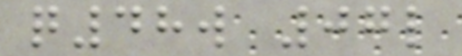q48w 07l
